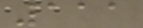111
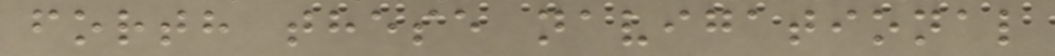forth these navigational
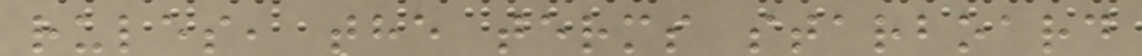rules, the terms starboard
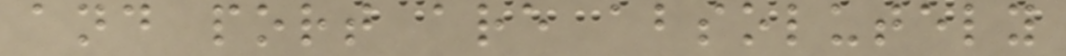and port are absolutely
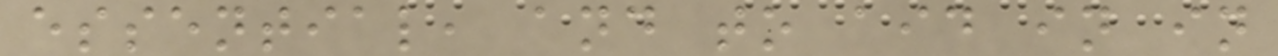essential, and to aid in in
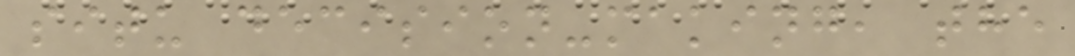situ decision-making, the
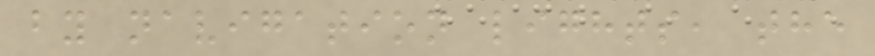by navigation lights, the
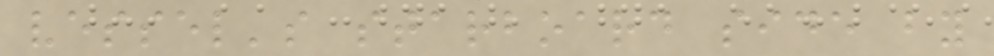vessel's starboard side by
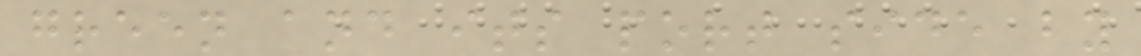green and its port side by
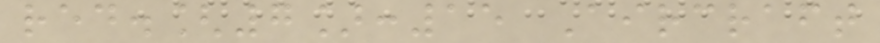red.[7]:15 Aircraft
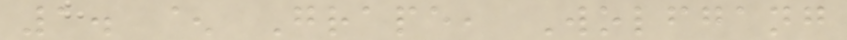1. ^ Grape, Wolfgang
